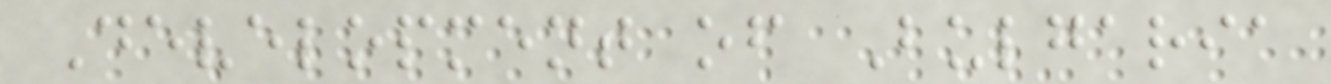Development of Bulgaria
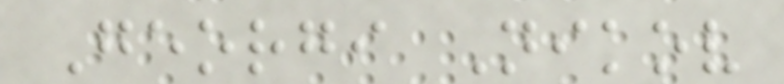Georgi Nikov
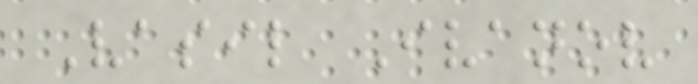Vasil Ivanov
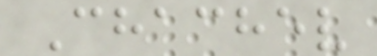Chachev
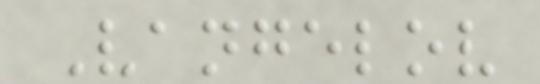Vangelov
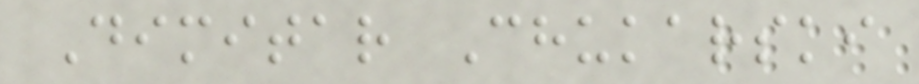Dimitar Chukarski
